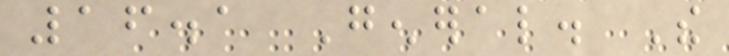16.1 General. The
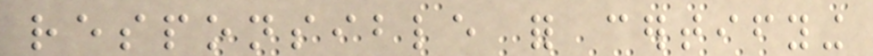responsible for certifying
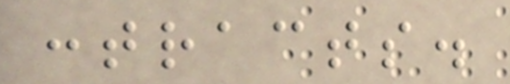contracts.
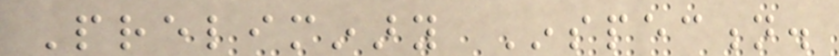Preliminary Inspection.
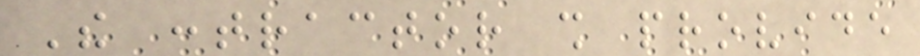The contractor shall provide
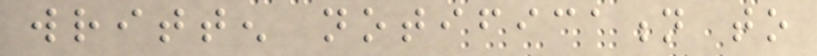written notification to
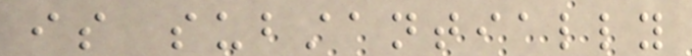is substantially
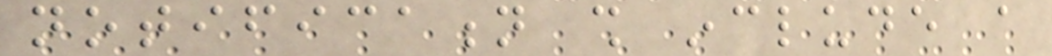notification shall include a
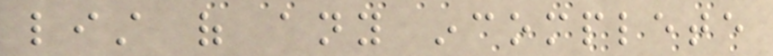list of any incomplete
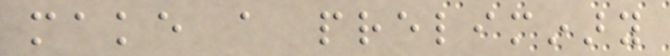make a preliminary
